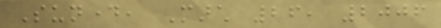Sunday, March 26, 2006
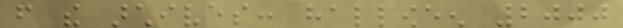from the archives: halloween 2000
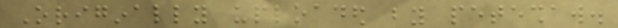Originally uploaded by peteshaw.
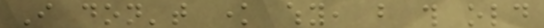I don't know why, but this old
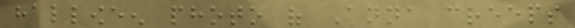halloween photo of Anna creeps
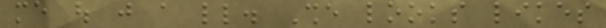me out just a little. She looks likes
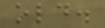old.
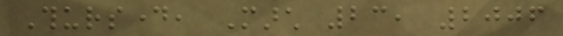Thursday, March 23, 2006
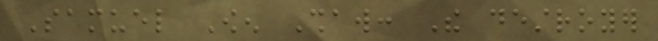Samuel Owen Shaw: The destroyer
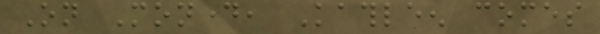On Monday, Kathleen comes
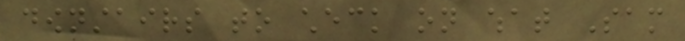downstairs to check on what Sam
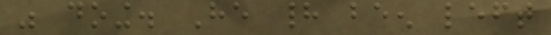was doing. He had been left
